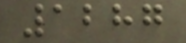1287
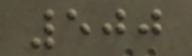500
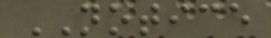NOTICE
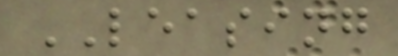LEASING
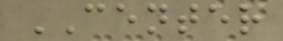CENTER
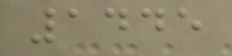1445
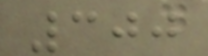300
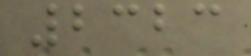2323
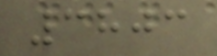3803
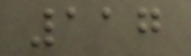117
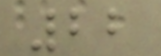22
